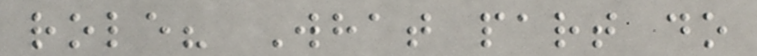role? What part do
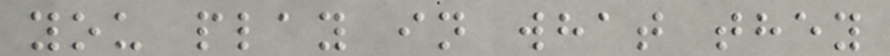you play in what they
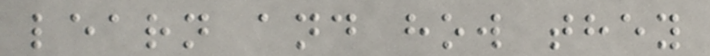learn and how they
